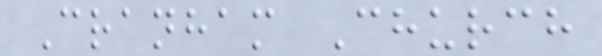Cranham Church
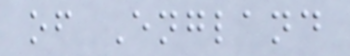of England
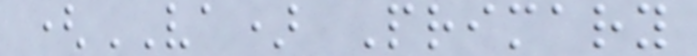(VA) Primary
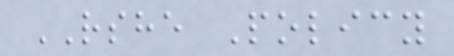RSHE Policy
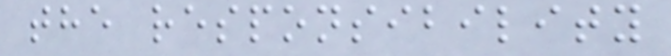the responsibility
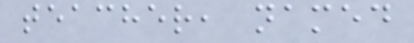teacher, named
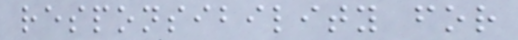responsibility for
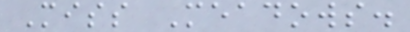Miss Meadows.
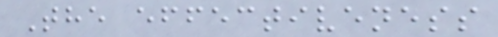The effectiveness
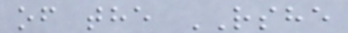of the RSHE
